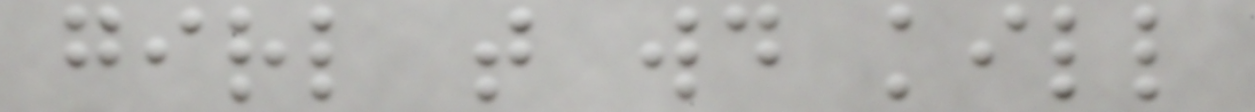girl that would kill
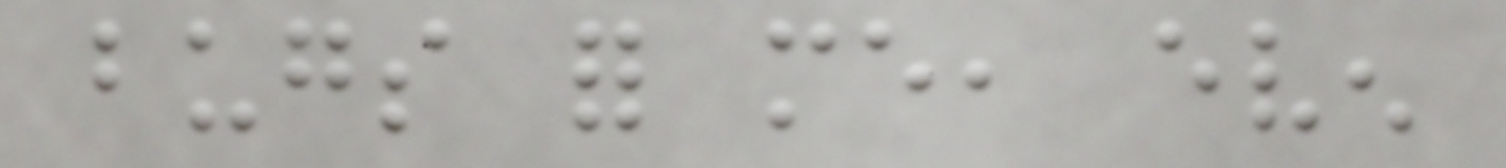bugs for me, even
